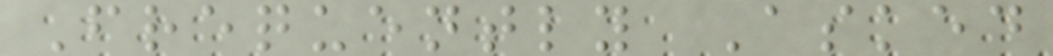Frequently Asked
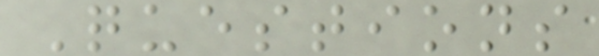Questions
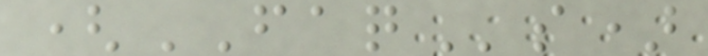(FAQs)
